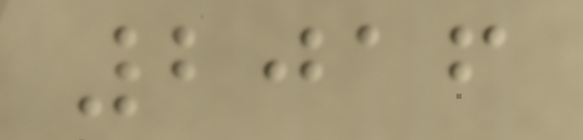2016
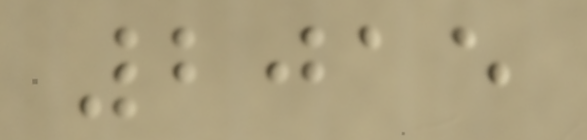2015
